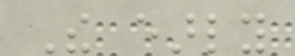The early
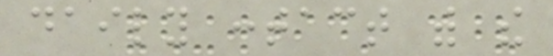daily contact with the
